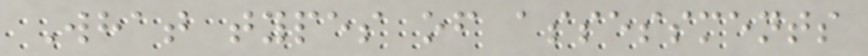What types of assessments
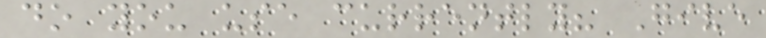do you use currently? Give
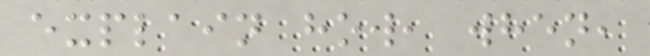explain how, when,
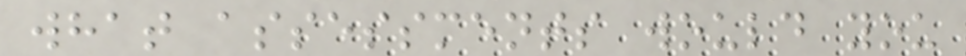what assessments would you
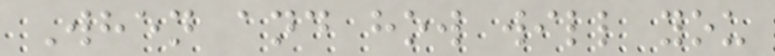When and how will you
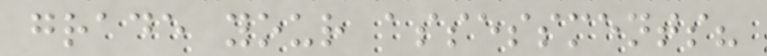grade your assessments?
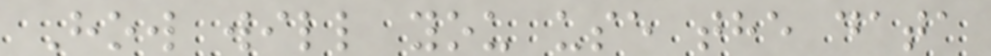How will you use the data
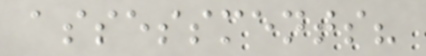assessments?
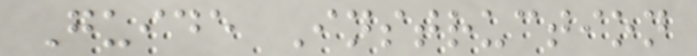Guide Instruction
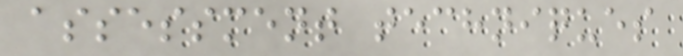assessment techniques
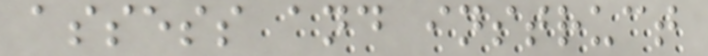assess and instruct
